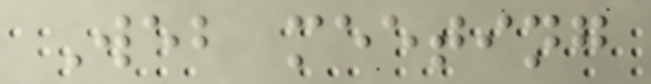Web meeting
